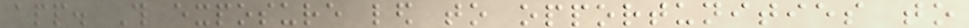app. This exposure led to opportunities to
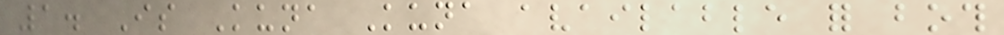1. Is Kuna Kuna available for both
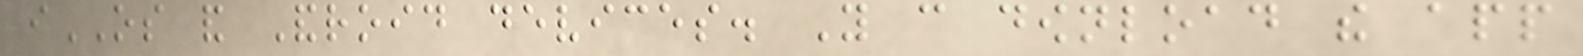iOS and Android devices. You can download the app
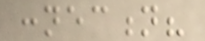connection?
